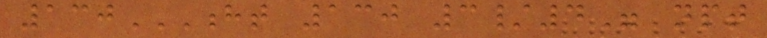130HT 130 3/4" NPT
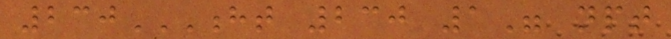230HT 230 1" NPT
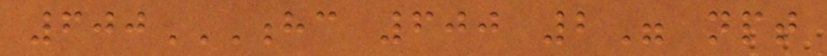600HC 600 2" NPT
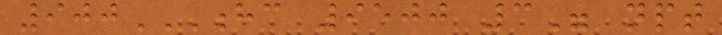900HC 9500 3" NPT
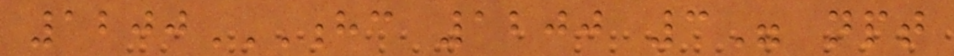1200HC 1200 3" NPT
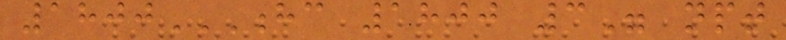1800HC 1800 3" NPT
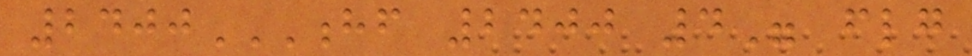2400HF 2400 4" FLG
